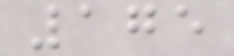175
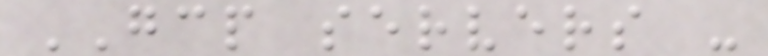GCP servers -
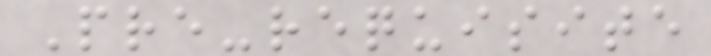Pre-requisite
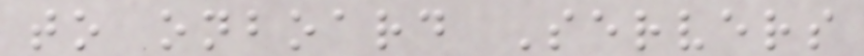to onboard Servers
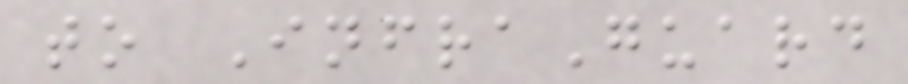to InfraGuard
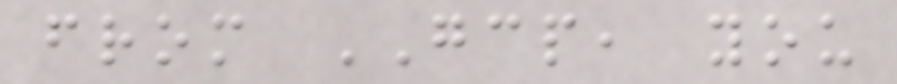from GCP, you
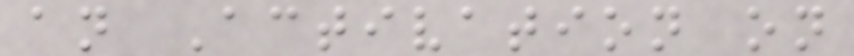an Activation on
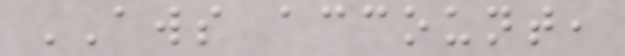AWS account,
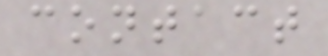contact
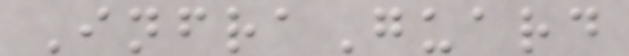InfraGuard
